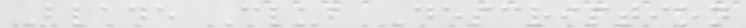Blade Club Description
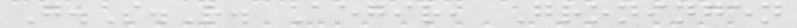G.S.R. Aegir, Groningen
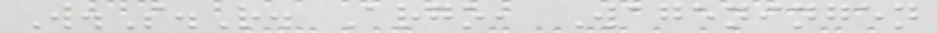W.S.R. Argo, Wageningen
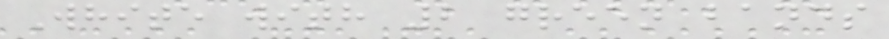White with 2 green bands
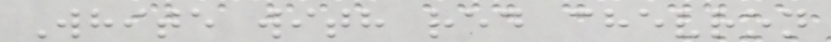White with red chevron
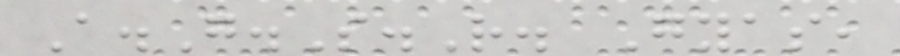A.G.S.R. Gyas,
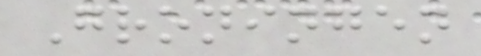Groningen
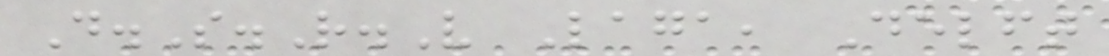D.S.R.V Laga, Delft
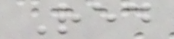Red
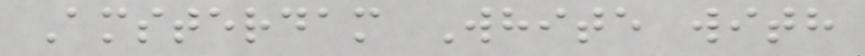Amsterdam White with
